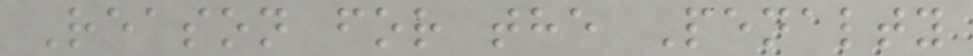Reason for the Penalty
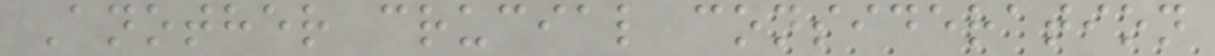Another crucial consideration
